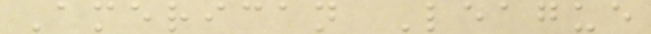American League
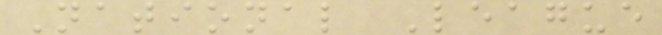National League
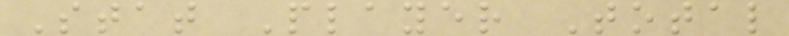Stat Player Total
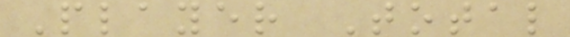Player Total
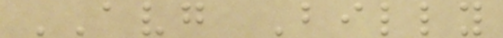AVG Billy
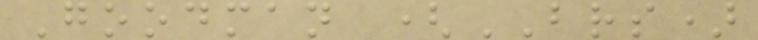Goodman (BRS)
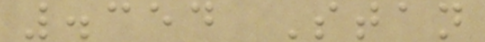.354 Stan
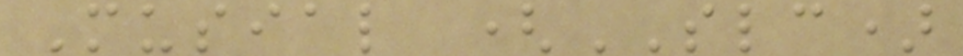Musial (SLC)
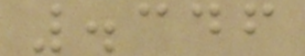.346
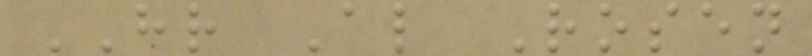HR Al Rosen
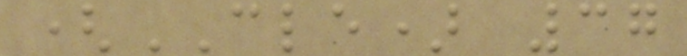(CLE) 37
